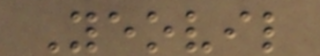Yeovil
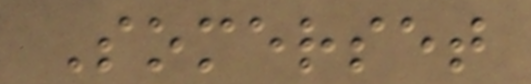Somerset
